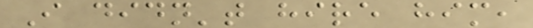I didn't hire him,
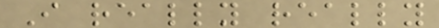I really really
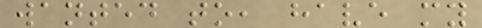wanted to, have my
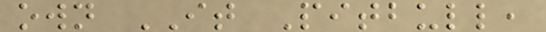own IT Pitbull,
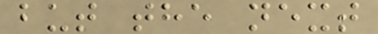but the next
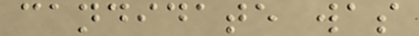candidate was
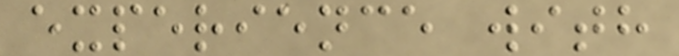experience with
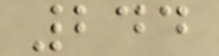244
